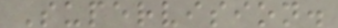Supervision.
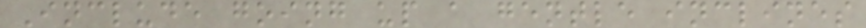Include going up a gentle inclines
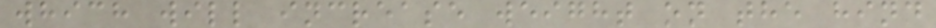which will increase weight on the hind
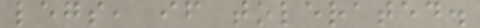legs, if tolerated.
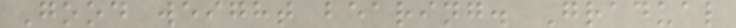Good weight bearing. Gradual
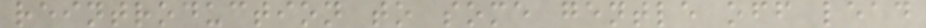reintroduction to some gentle off lead
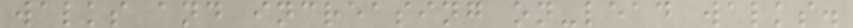walks and increasing on-lead walks.
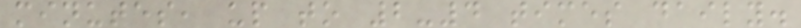minutes, up to 2-4 times daily.
